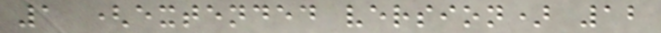1 (extended version) 12
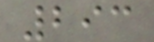293
